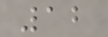12
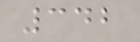342
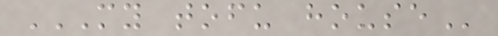MY TOFU HOUSE
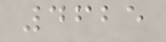4625
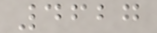4627
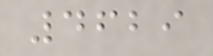4629
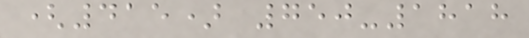(415) 750-1818
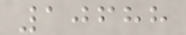10688
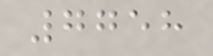7758
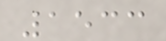1533
